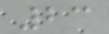23
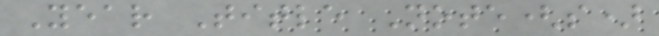Year Title Note(s)
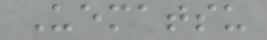Uematsu
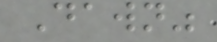Dawn"
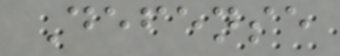Defense
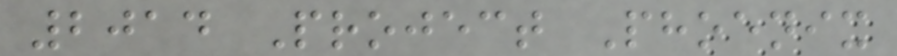2014 Project Phoenix
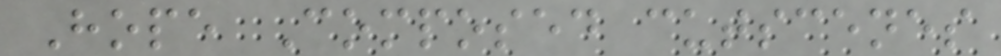Hope Composed cutscenes
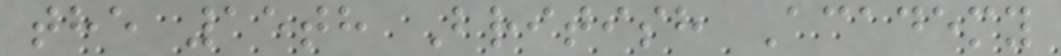the 15th British Academy
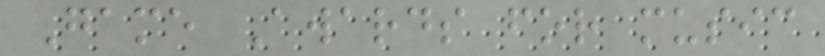Game Awards for music
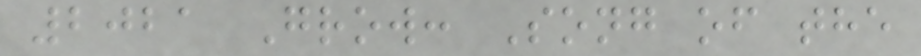2021 Grow: Song of the
